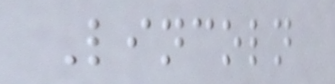Lincoln
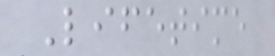Lifetime
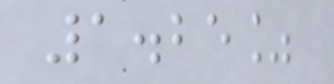1.25%
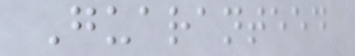Guaranteed
